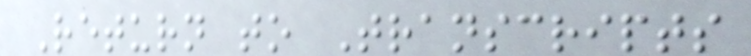Return to Transcripts
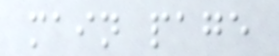main page
